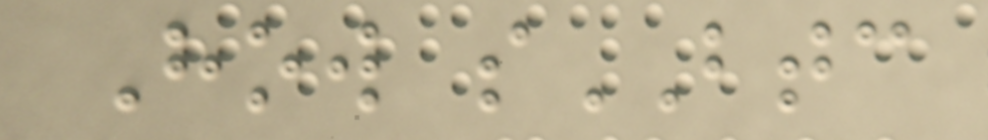How sBTC
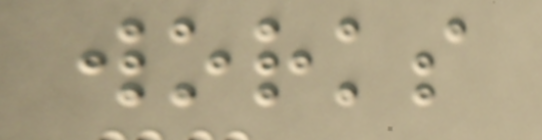works
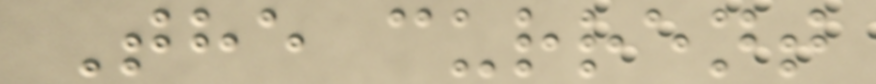The current
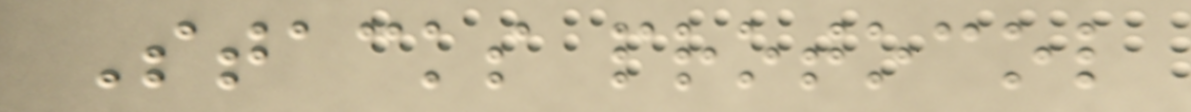Stacks protocol
